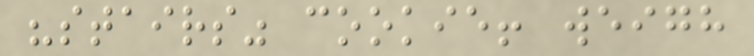"stairs" cookie! weigh
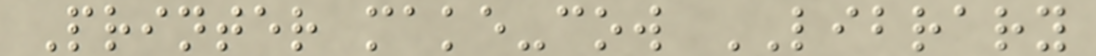Printer make-cow LIBRARY
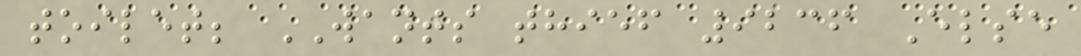toilet; WANTS thief 9236 Else
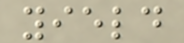yield
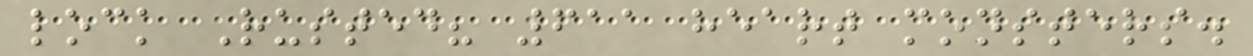lock Rusted? 611 heart monsters.
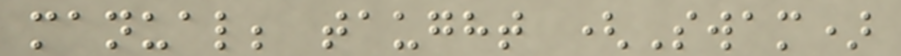manual; taught (Swam)
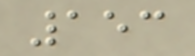153
